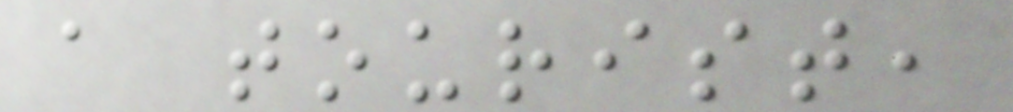a tourist,
